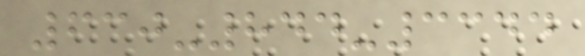630-844-3344
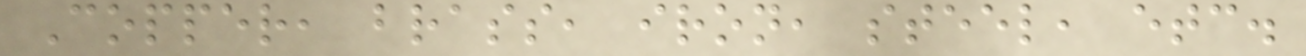Copper, brass, iron, steel, etc.
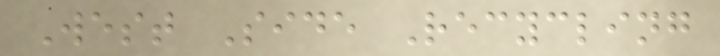West Side Recycling
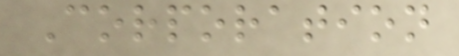Corporation
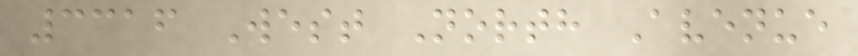3316 West North Avenue
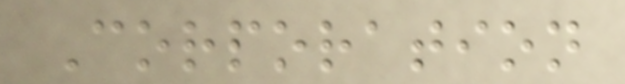Corporation
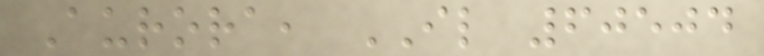Aurora, IL 60504
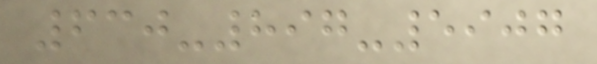630-897-5907
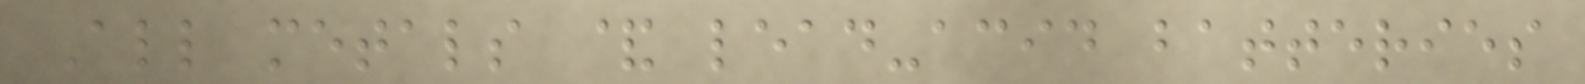All metals & lead-acid batteries
